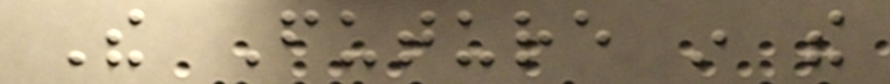The Future in the
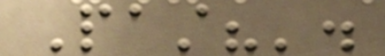Past?'.
